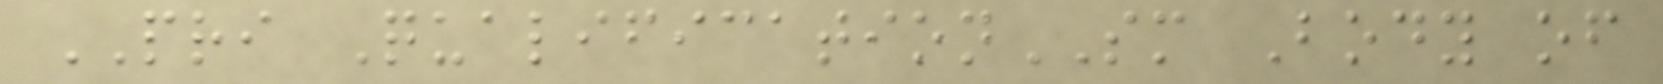PRI QualificationSM Body of
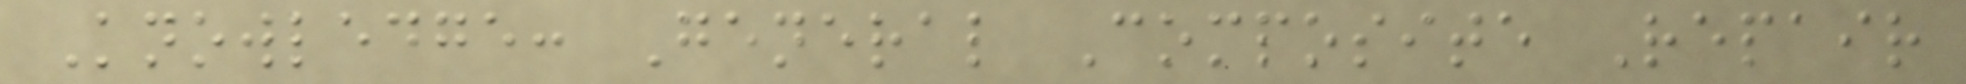Knowledge: General Composite Repair
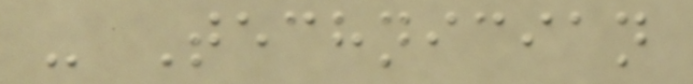- Technician
